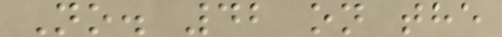No. 42 on the
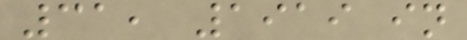31, 1919 in
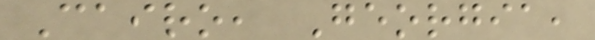Cairo, Georgia,
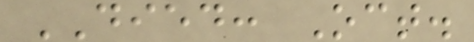DIED: Oct.
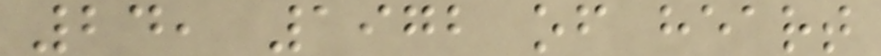24, 1972 of heart
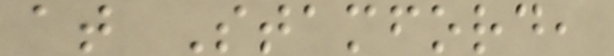at Stamford,
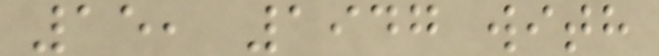15, 1947 with
